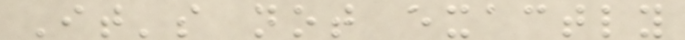It's not exactly
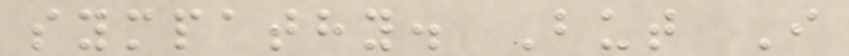sympathy. But I
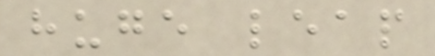huge leap
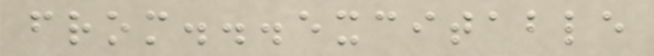from...excitable
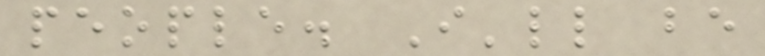people. I'll be
